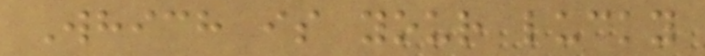Which is your lucky
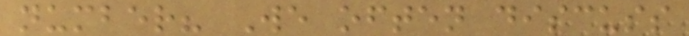number? We often discuss
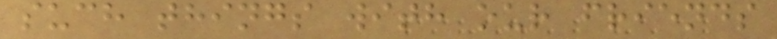such things with our friends
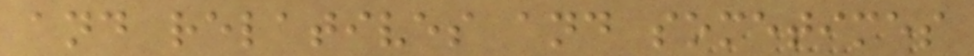and relatives and sometimes
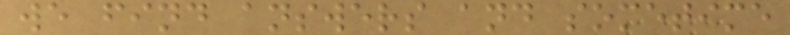we find answers and sometime
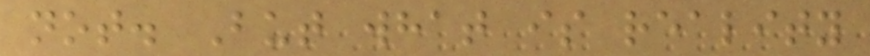not. But what is reality
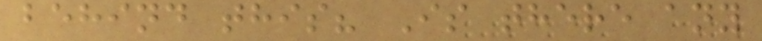behind this? Is there any
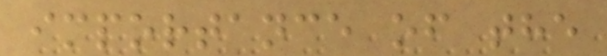importance of the
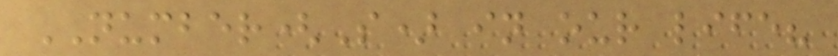NUMBER(S) in our life?
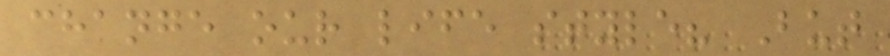change our life style? But
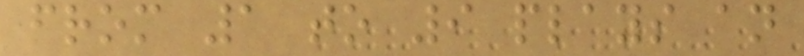from 1 to 9 plays an
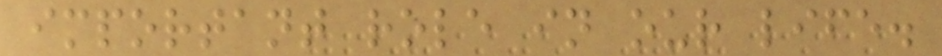important role in our life.
